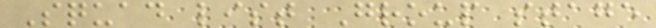Squad list Group stage
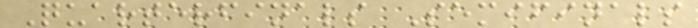Quarterfinals Semifinals
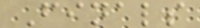Finals
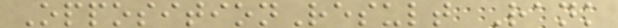OppositionResult Rank
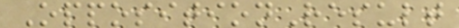OppositionResult
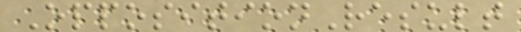OppositionResult
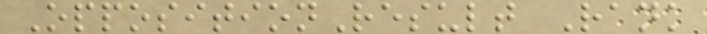OppositionResult Rank
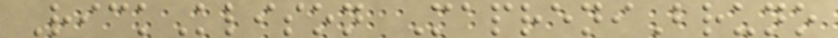RickKlison MapreniBruno
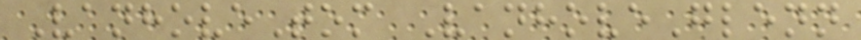VanhoveTom VanhoveGlenn
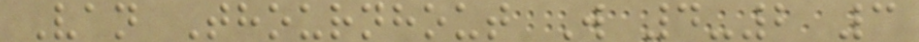Van Thournhout W 4-2 3
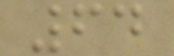64
